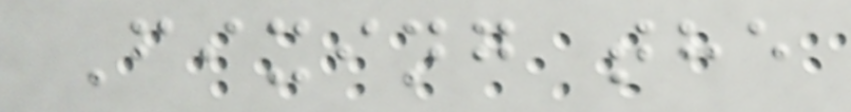Fixing the
